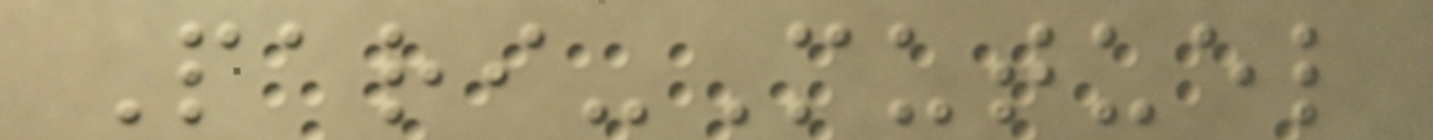Pari-Mutuel
